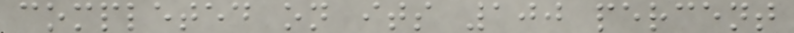completed on its 100 percent
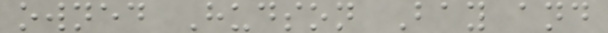owned Hudson Bay and
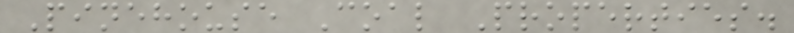Pinehouse Coal Properties.
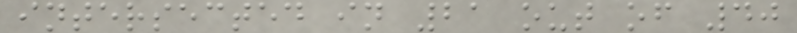intersected in 21 out of 40
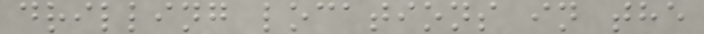drilling locations in the
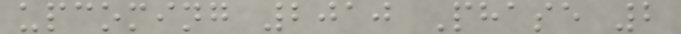upcoming 2010 Phase 2
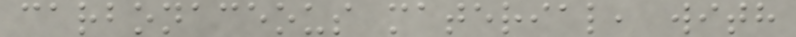carbonaceous material, with
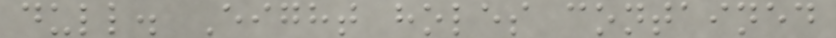dull. Eight holes contained
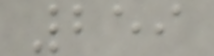259
